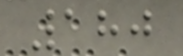180
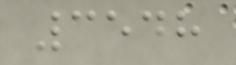3548
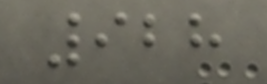928
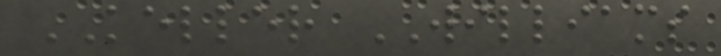KELLER WILLIAMS
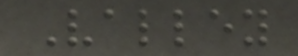Valley
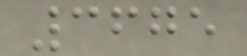3675
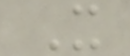X
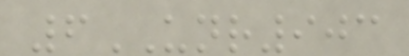6UNR903
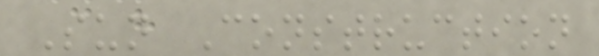Sun Construction
